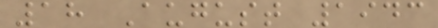18 August 1943
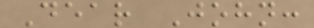Dear John:
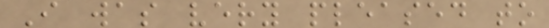I was very pleased to
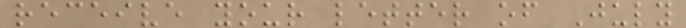receive your letter of July
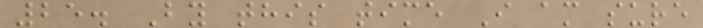25. By this time I am sure
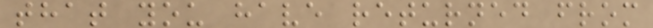that you have returned from
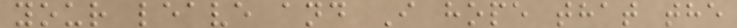your leave and I hope that the
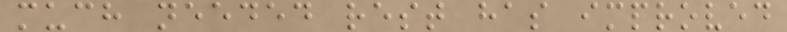much needed rest has improved
